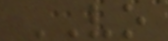VO
